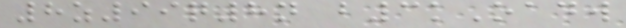8z99q8n b3kOadw
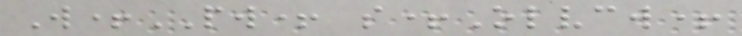W+PW+ s+Olvcw+
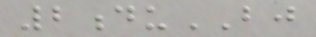2duBJ
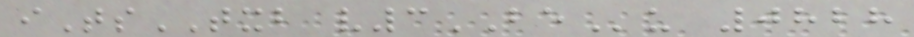iTsTXB v3BEu 0828
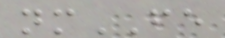nmFE
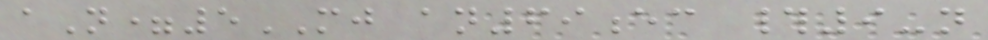aN=5MJ an69ec #9-n
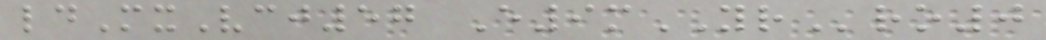ldMxVcj57 E9mYRro0
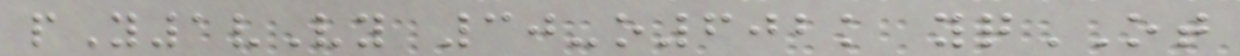pY1vVy 30-o602k yqOT
